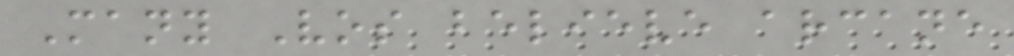Many Vos believe arcane
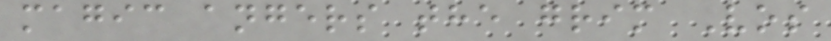magic angers the grim Vos
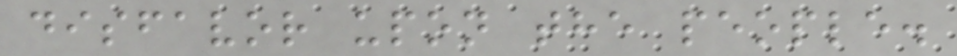disfavor upon the people.
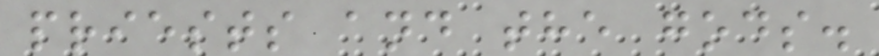priests and the gods.
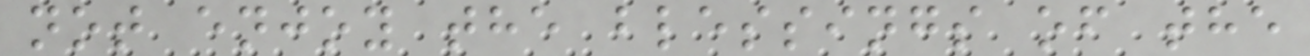not enjoy the blessings of the
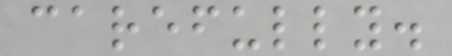carefully.
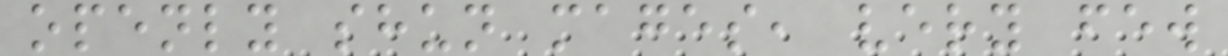openly shun mages, very few
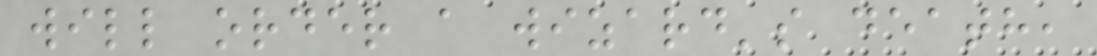will order a wizard's death,
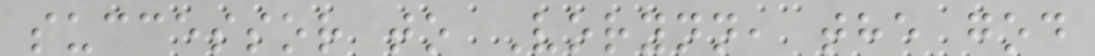successor to Vorynn, the god
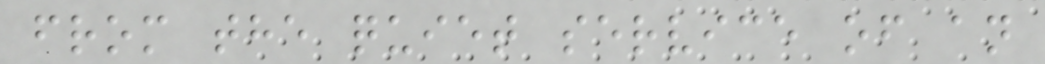from the quiet service of an
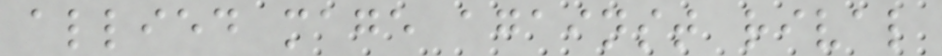allied mage against rival
